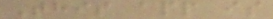This app is
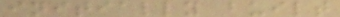initially built
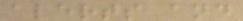alerts and
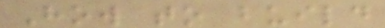How to build
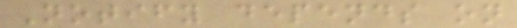Notify depends on
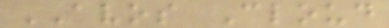AVOS Cloud
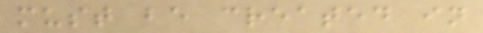must be created in
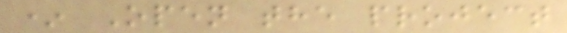* Open the project
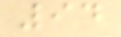94
